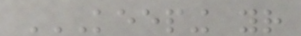KEEPING YOUR
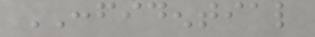CONFIDENTIAL
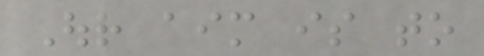Our aim is to
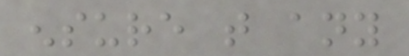ensure that any
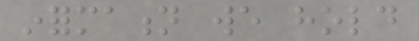information we hold
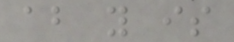about you is
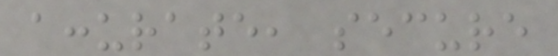accurate, secure
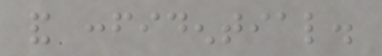and confidential.
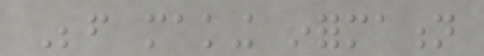Before making information
